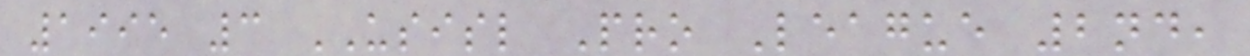1995 3 USISL Pro League 2nd,
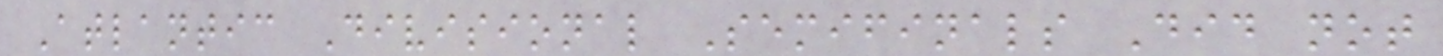Atlantic Divisional Semifinals Did not
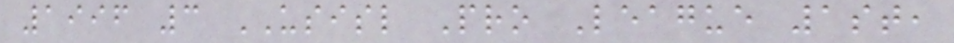1996 3 USISL Pro League 1st,
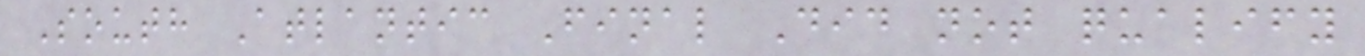South Atlantic Final Did not qualify
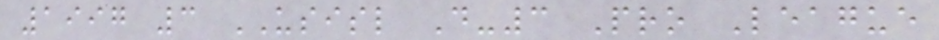1997 3 USISL D-3 Pro League
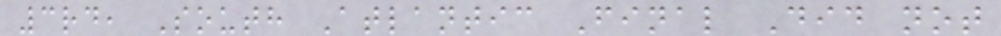3rd, South Atlantic Final Did not
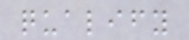qualify
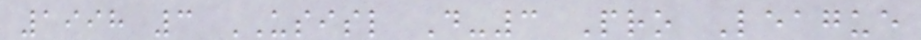1998 3 USISL D-3 Pro League
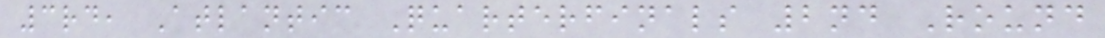3rd, Atlantic Quarterfinals 2nd Round
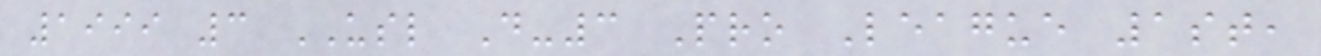1999 3 USL D-3 Pro League 1st,
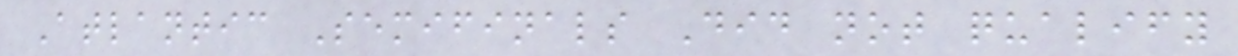Atlantic Semifinals Did not qualify
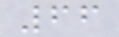66
